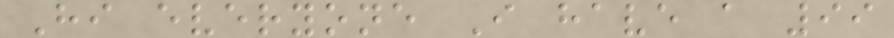Hi everyone I have a 99
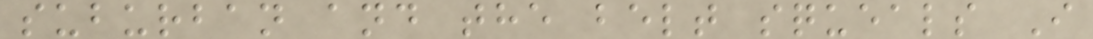suburban and the belt squeals I
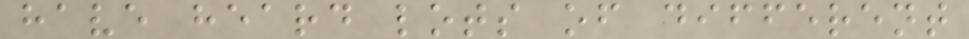have heard lots of different
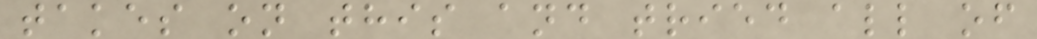takes on this and tried all of
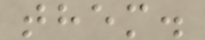them.
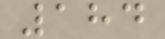184
